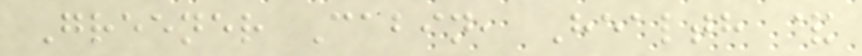Greener Cabin, Health &
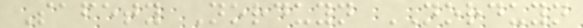Safety Norduyn NORDUYN
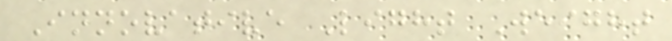Innovative Light Weight
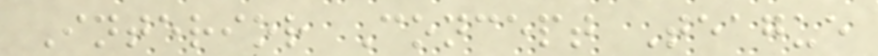Interior Concept Teague
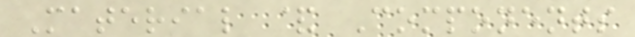Material & Components
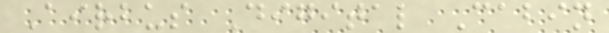Airbus Digital Cabin
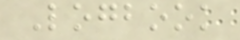Logbook
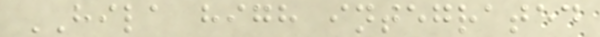HILA high integrated
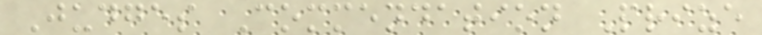Judges Commendation Prize
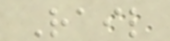Rail
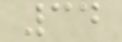34
